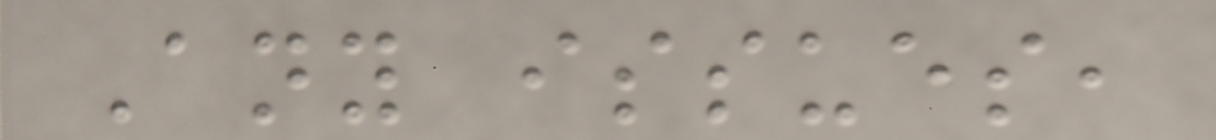Any issues,
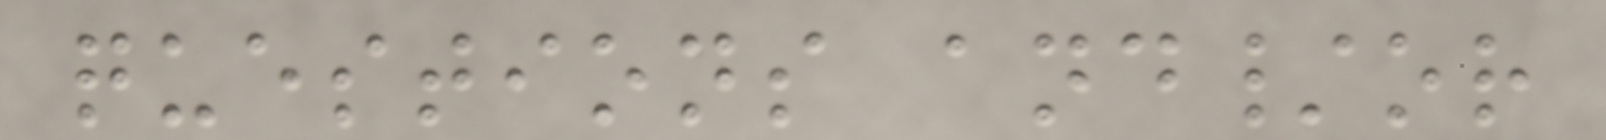questions and/or
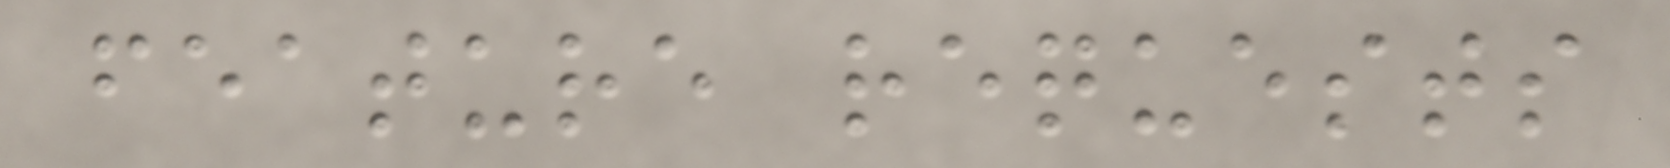feature requests
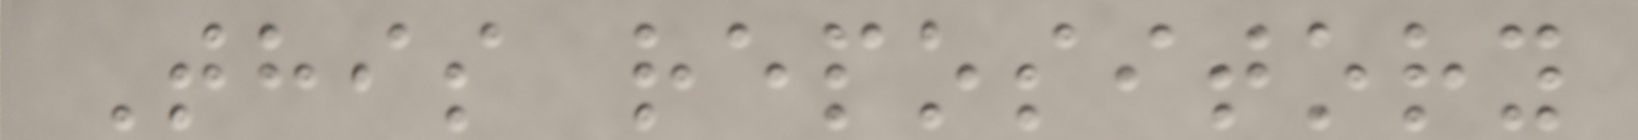This repository
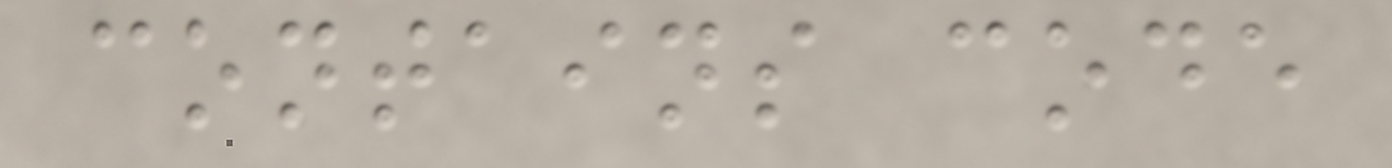contains code
